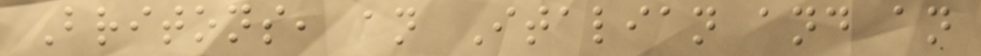Britons, an Italian and an
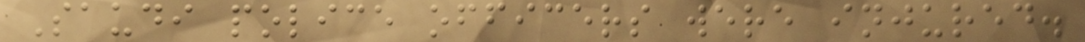Saudi police officers were injured.
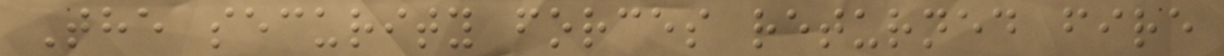The security forces returned fire
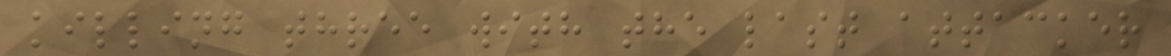killing three with the last attacker
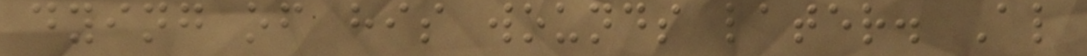dying of his wounds later. Al
